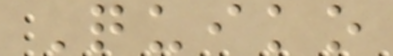Quiko
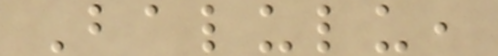Balulu,
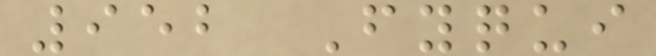952 Fyqui
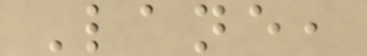Lane,
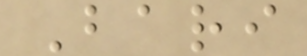Bari
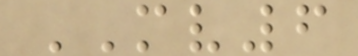MV6
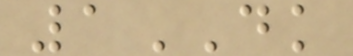1DK
